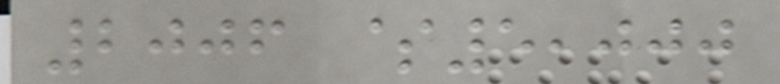2006 $5,000
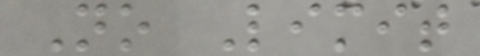No Limit
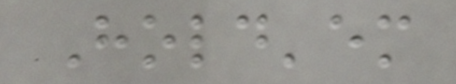Hold'em
